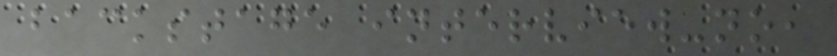backstage interview-no,
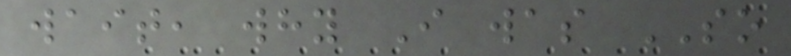wait, why I was SO
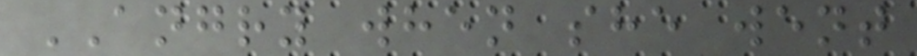ANGRY when she went
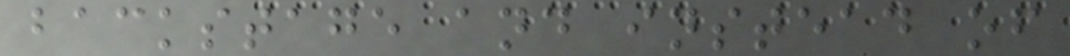backstage and instead of
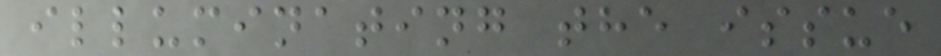illuminating the issue
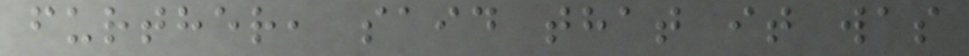further, said that it was
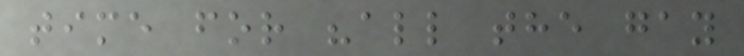time for "all the gay
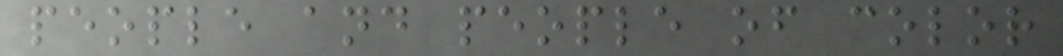people and people of color
